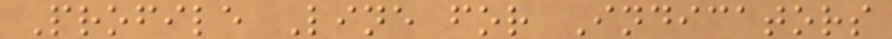Profile Line for Indicators
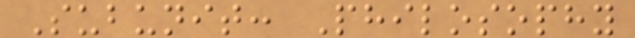Subunit: Philosophy
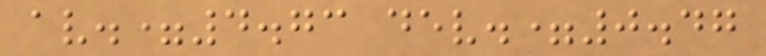av.=4.73 dev.=0.47
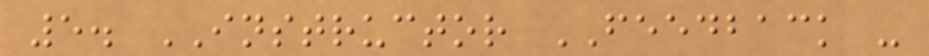5. INSTRUCTOR FEEDBACK -
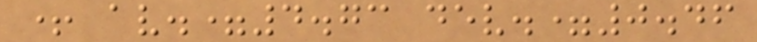+ av.=4.73 dev.=0.46
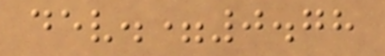dev.=0.78
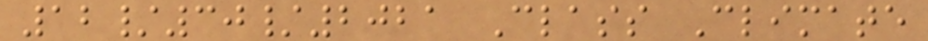12/30/2021 Class Climate
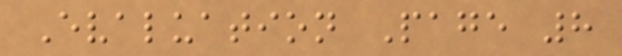Evaluation Page 8
